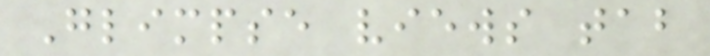Glimpse views tab
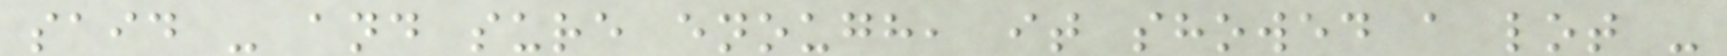said - and sure enough, it showed a lot -
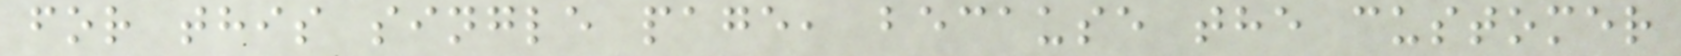for this single page, because the customer
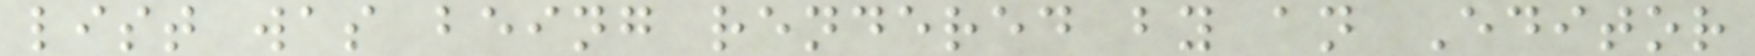list was being rendered by an Editor
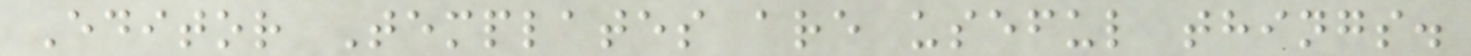Editor Templates are useful things.
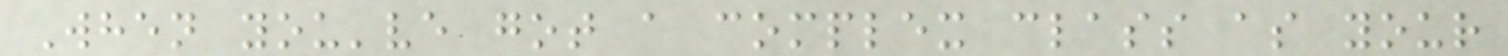When you've got a complex class as your
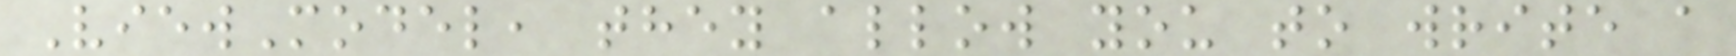ViewModel, they allow you to write a
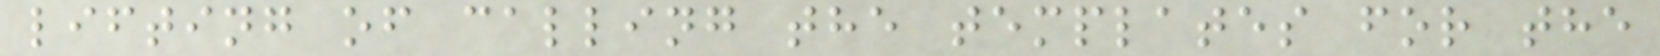lifting of calling the templates for the
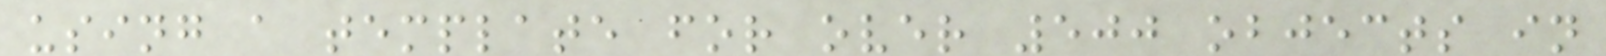using a template for over 500 objects in
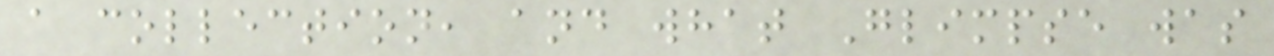a collection, and what Glimpse was
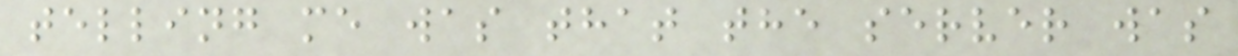telling me was that the server was
